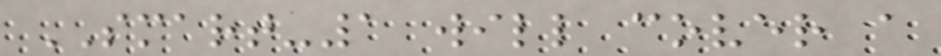SMART-1 will cover a
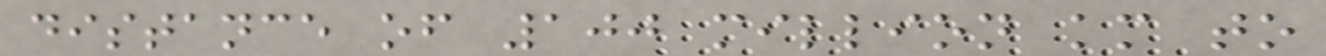distance of 100 million km to
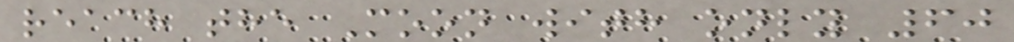reach the Moon with only 60
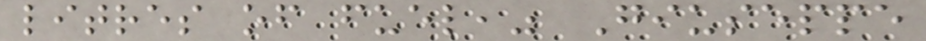litres of fuel," Giuseppe
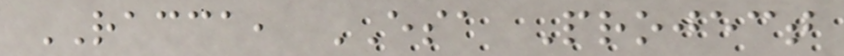RACCA, ESA Project
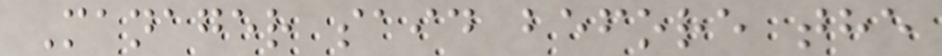Manager said before the
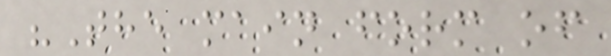"The main form of
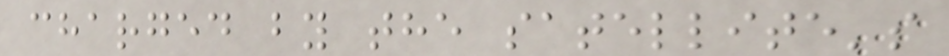charged by the satellite's
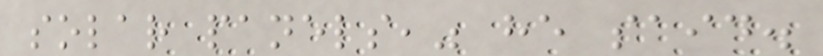solar panels," he said.
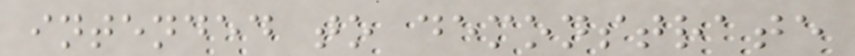intended to demonstrate
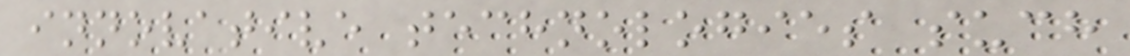innovative technologies such
